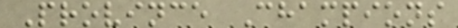Province Champions
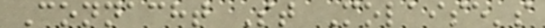Connacht St Molaise's
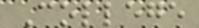College
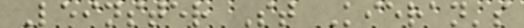Leinster St Kieran's
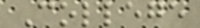College
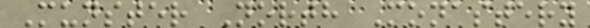Munster North Monastery
